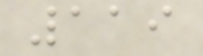119
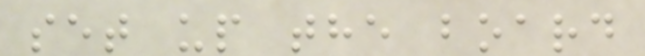set up the board
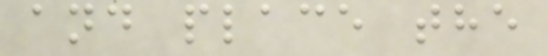and place the
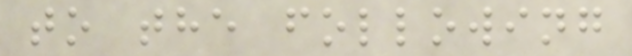to the following
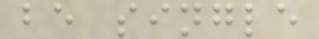be single
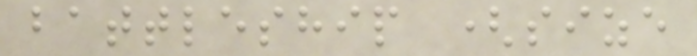battleship (size
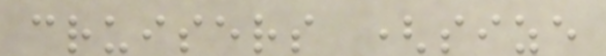cruisers (size
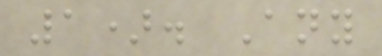1). Any
